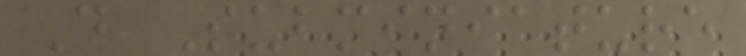D Subminiature
